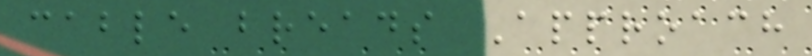cable breads Approach
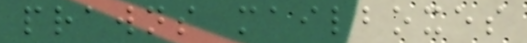prawns mailboxes
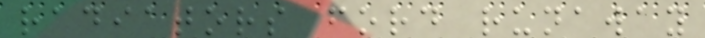radiators ford runaway
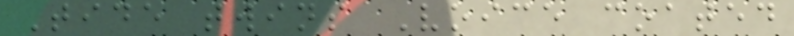Tide twins Voice coated
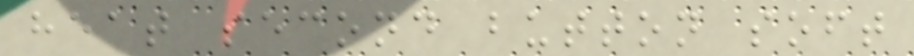heat second button soft
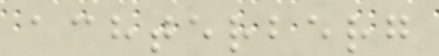achterberg
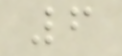6
